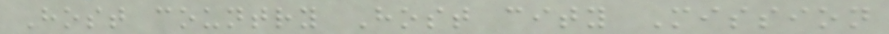Host country Host city Mission
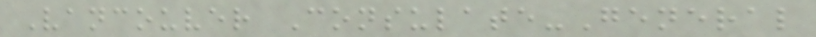Vancouver Consulate-General
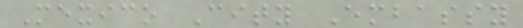Mexico City Embassy
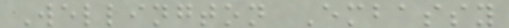Wellington Embassy
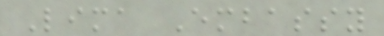Lima Embassy
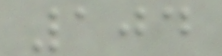104
